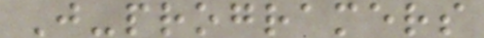J-programers
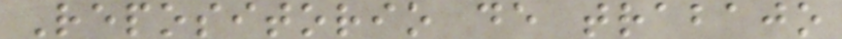Repositorio de trabajo
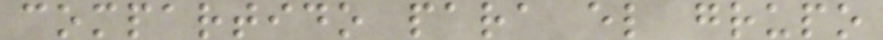compartido para el grupo
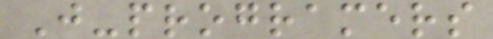J-programers
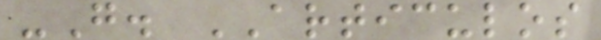-G. ARTICULOS
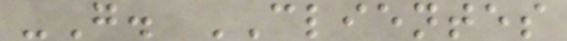-G. CLIENTES
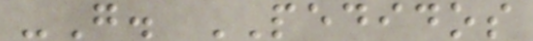-G. PEDIDOS
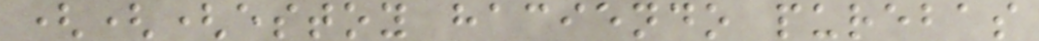(((estoy haciendo purebas
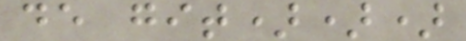de git)))
